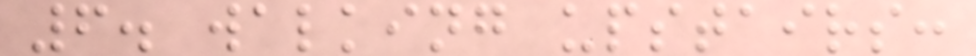6. walking upstairs:
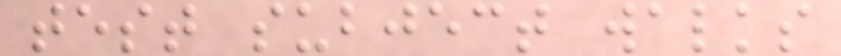test subject walks
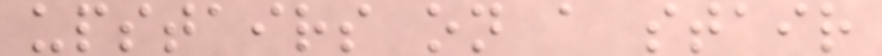upstairs on a stair
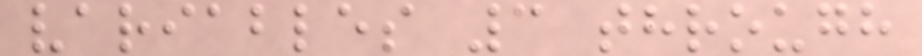variables 3 through
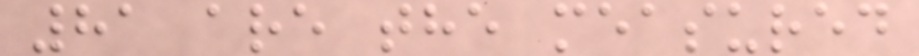81 are the measured
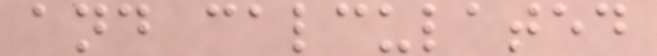and calculated
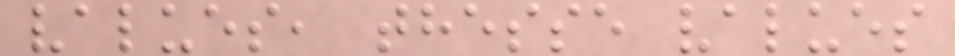values, thesse values
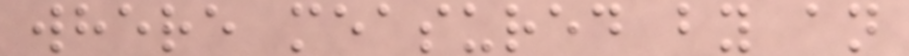where measured by an
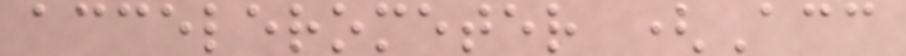accelerometer (Acc
